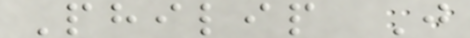Philip J
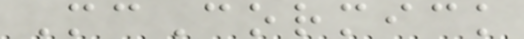McCormick
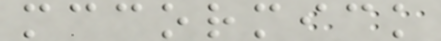mccormick
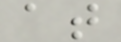at
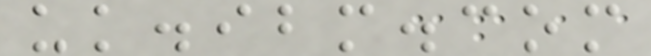uk.ibm.com
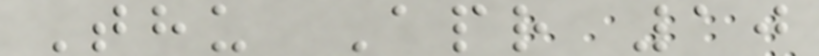Thu Apr 10
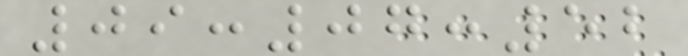09:07:52
